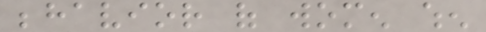behavior of women when
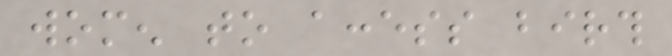women to access birth
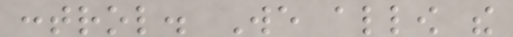control. We allow the
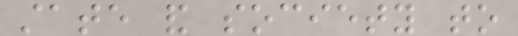state and society to
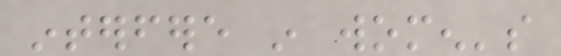interfere in women's
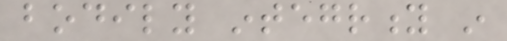bodily integrity in
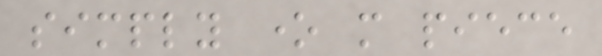simply one more piece
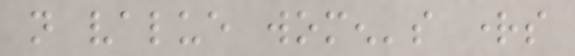not value women's rights
